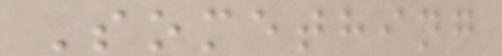Something
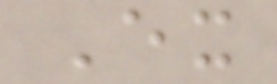Ex
